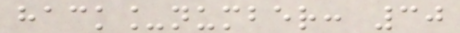hack_number: 30
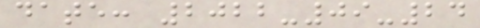date: 2022-09-24
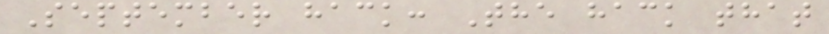September hack: The hack that
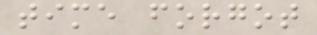time forgot
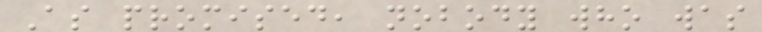As promised, nobody who was
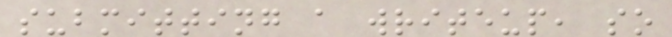submitting a writeup, so
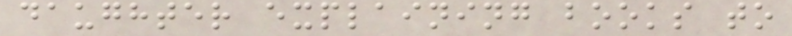daughter explaining books to
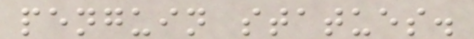penguin statues.
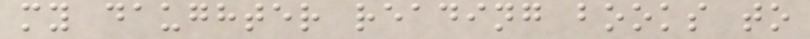my daughter reading books to
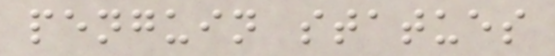penguin statues
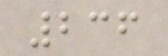236
